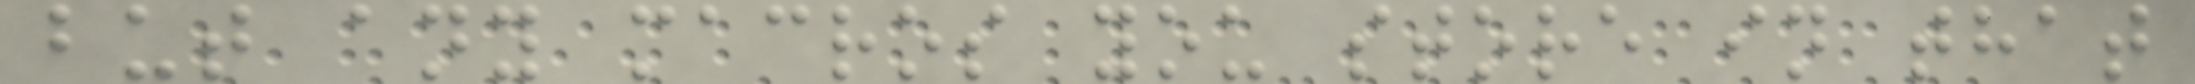but any macros you store in that
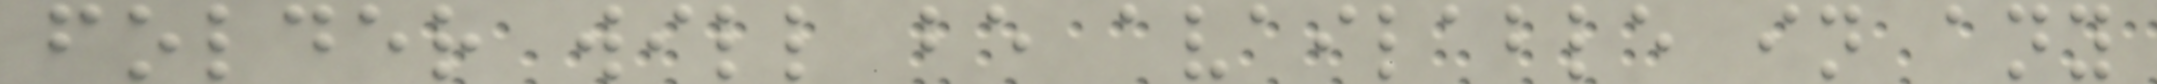folder will be available in any
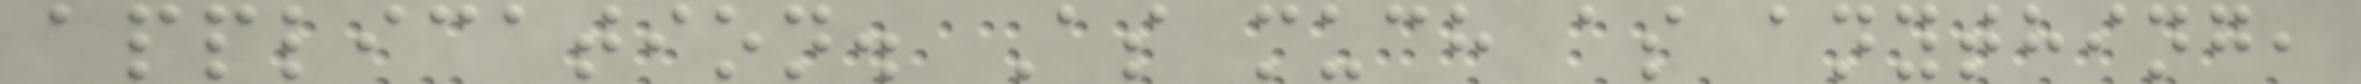application. As much as anything,
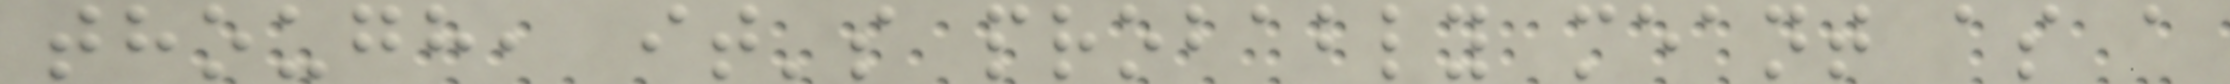though, it's probably meant as a
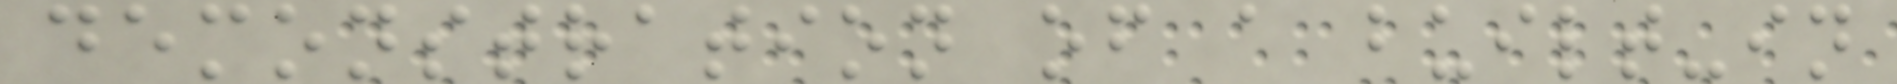demonstration of a built-in
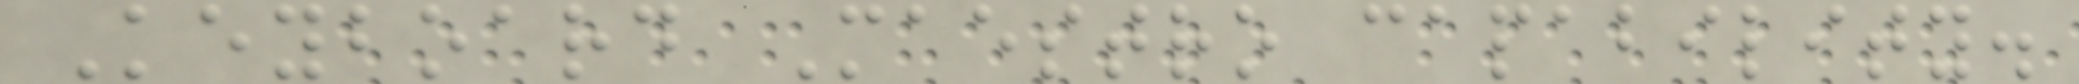Keyboard Maestro capability.
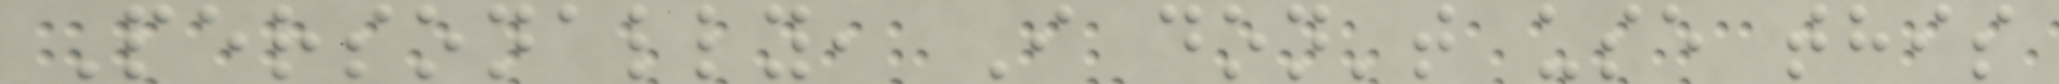Personally, I don't use this
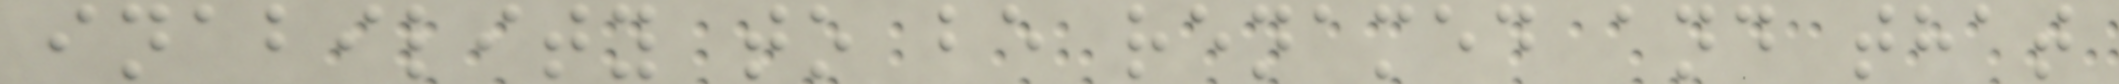inability to be renamed and that
